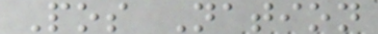Pos Nation
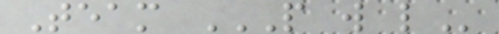Team P W L
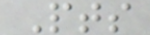Pts
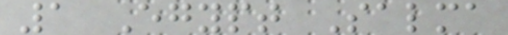1 Egypt Salma
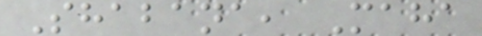Shabana, Maha
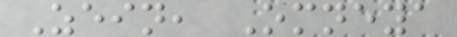Zein, Omneya
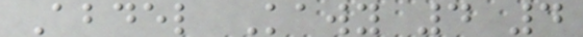Abdel Kawy 4 4
